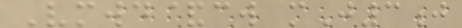Vmwd&cw mJ3j
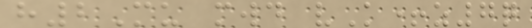h2Mu mwd vK+z7q
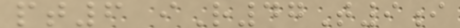pt6 iR47T9i
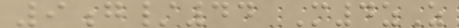9g/44 M4zZ
